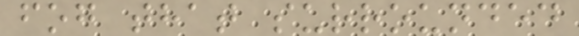fog that surrounded
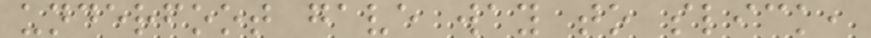underfoot gave way to slick,
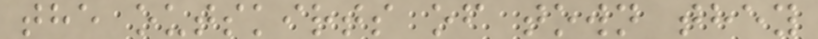the outskirts of town they
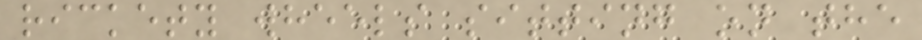rickety wheels sitting on the
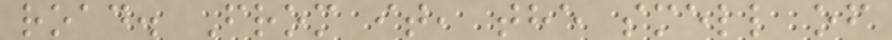road. From it, the smell of
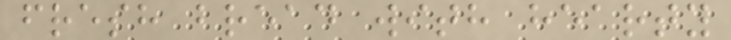fresh bread with hearty
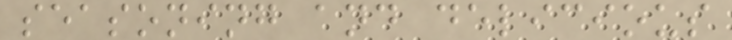seasoning and delicious
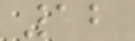12
